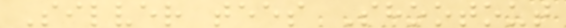Silver tees Shootout
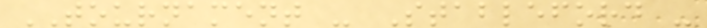TOURNAMENT - Stableford -
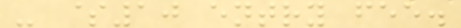- $10 entry fee.
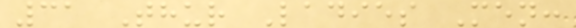31 Thur Ladies Men:
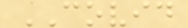COVID
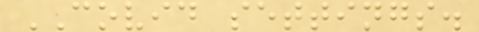COVID settings.
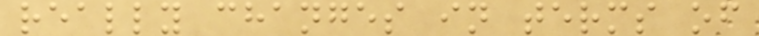really changes in terms of
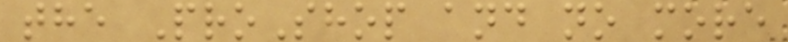the ProShop and no more
